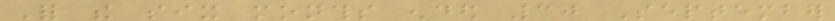For the six months ended 30 September
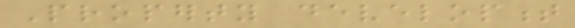Property development
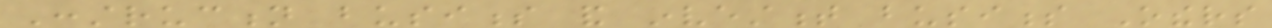Construction business and investment business Others
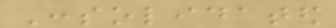Consolidated
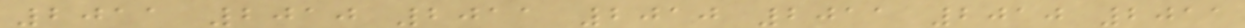2011 2010 2011 2010 2011 2010 2011
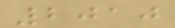2010
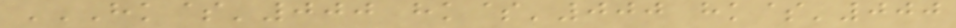HK$'000 HK$'000 HK$'000
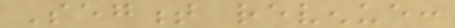Segment revenue:
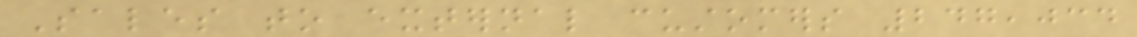Sales to external customers 247,034
